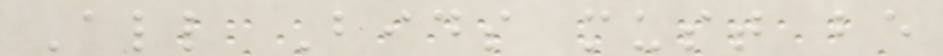All Bids must be
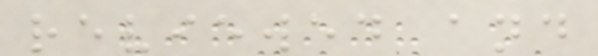reviewed and
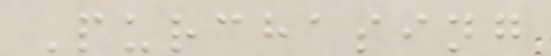Purchasing
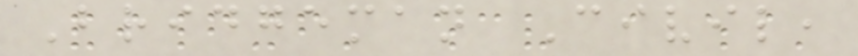Bridgeman Civil,
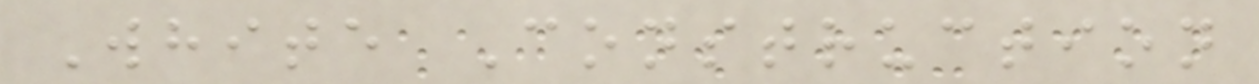White Construction
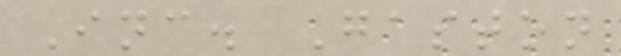Inc. Gaston
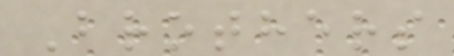Brothers
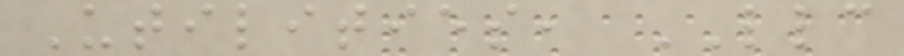Utilities, LLC
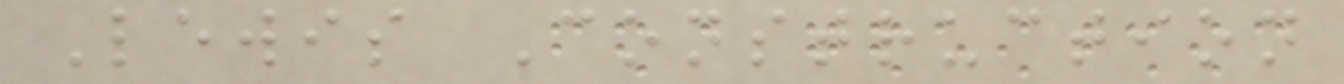Lewis Construction
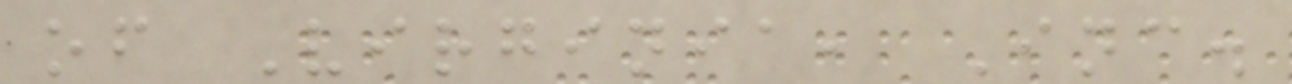of Virginia, Inc.
